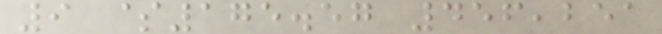9 $175.57 456,251
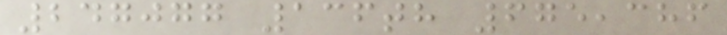247077 136th 675,386
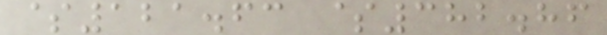$121.63 $382.86
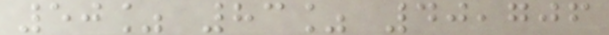50% 83% 40,706
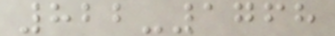822-1768
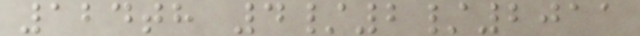124th 4/2/2011
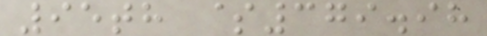95th $379.98
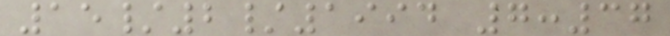15/2/1994 7:37
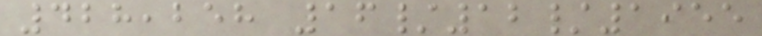428,258 16/12/1955
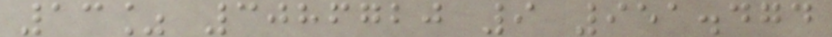13% 3086720 9 951.474
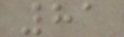81
